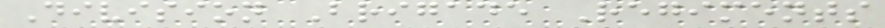Division Brigade Regiments
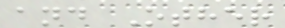and Other
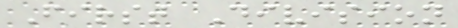First Division
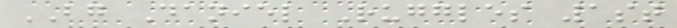BG Daniel Ruggles 1st
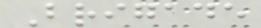Brigade
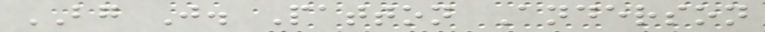BG J. Patton Anderson
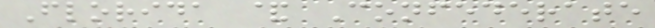Florida & Confederate
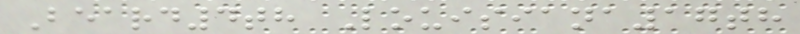Beard4th Louisiana17th
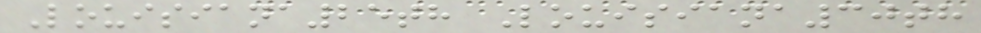Louisiana25th Louisiana30th
